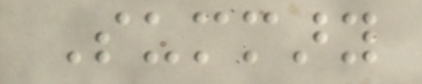Summary
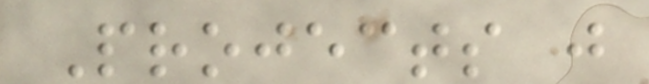Projects just
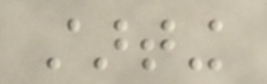starting
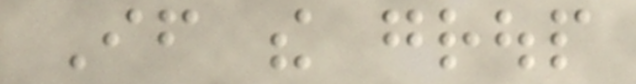If the group
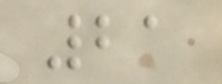21
